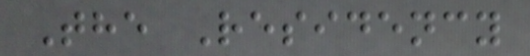The Residency
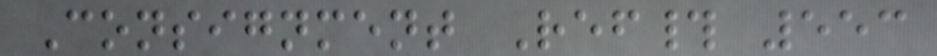Consignment Ref# 553
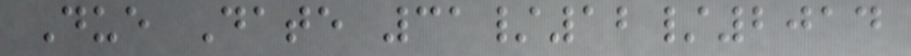Due Date 31/12/2014
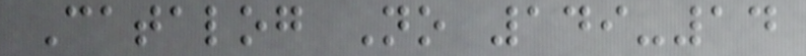Catalog No 149-14
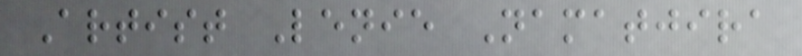Artist Lenie Namatjira
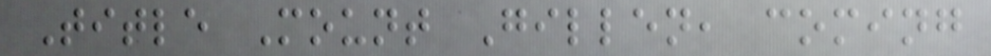Title Mount Gillen, coming
